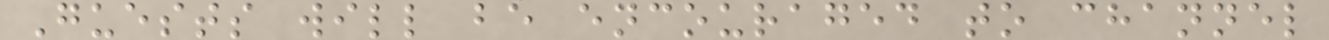Guests will be encouraged to channel
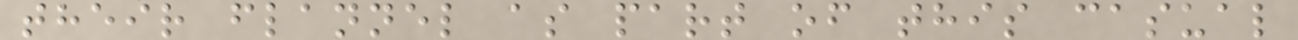their flannel as part of this casual
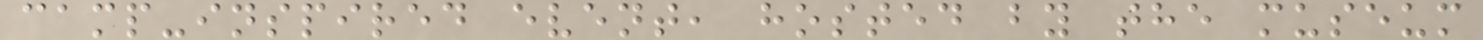camp-inspired event, hosted by the museum
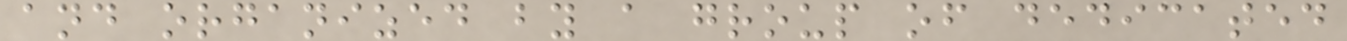and organized by a group of dedicated
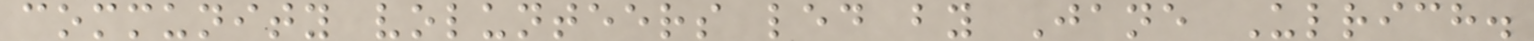community volunteers led by Jane Ulrich.
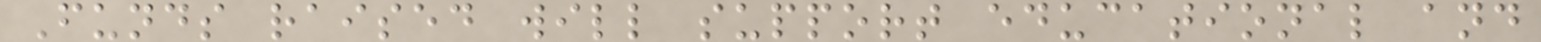Funds raised will support educational and
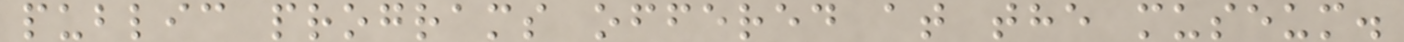public programs offered at the museum.
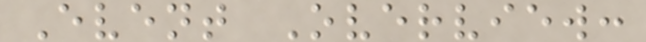Event Overview:
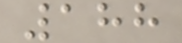188
